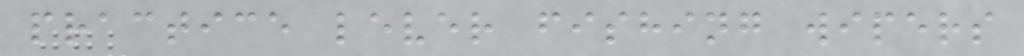practice lever fishing wipers
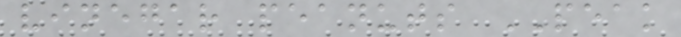vinegar peanuts PEAK
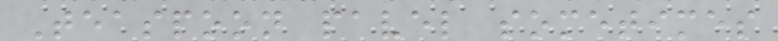Teaspoon pavel sometimes
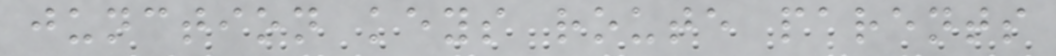junction keys route parents
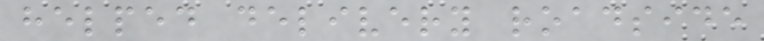helped delivery roadside
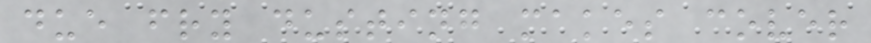due fry dusting makes cover
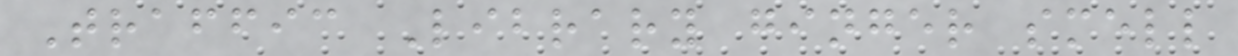Traffic Library ginger smell
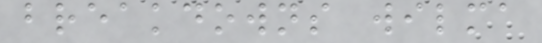breakdowns wilma
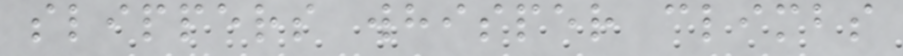slippers whisper climbs
